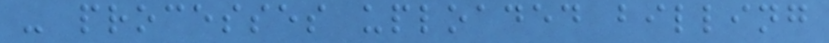- processes uploaded billing
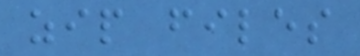zip files
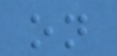on
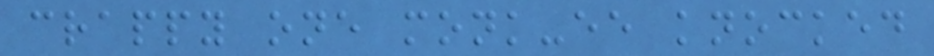crappy one monk-ee knocked
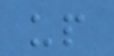up
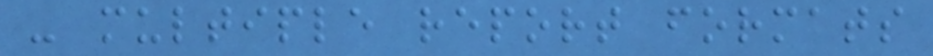- multiple report formats
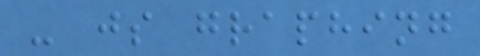- js graphing
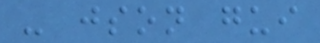- json gui
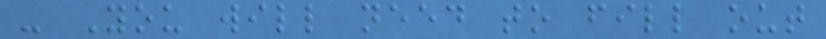- You will need to fill out
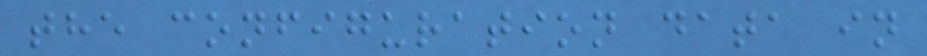the configuration data in
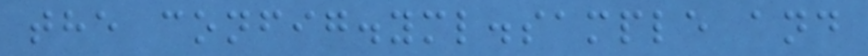the config.yml.sample and
